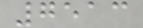7513
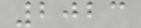2023
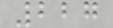227
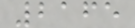2165
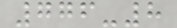776-8
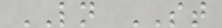LN ST
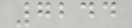7244
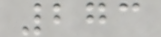273
